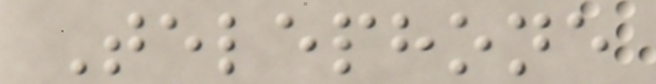Telephone
